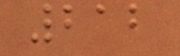212
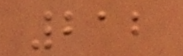212
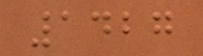1427
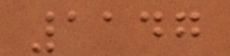1147
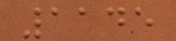1145
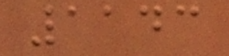1143
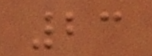23
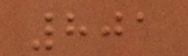801
